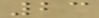23
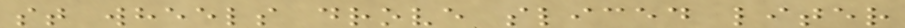st wheels drove sliced liter
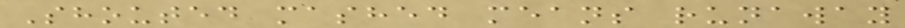Shouted mashed means runaway
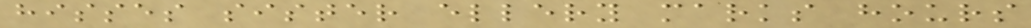hisses sister ellery marks hours
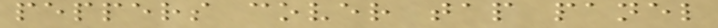peppers cover tap panel
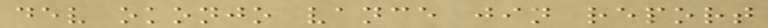dev okonjo vance jin report
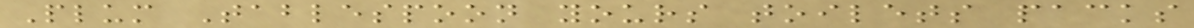Plum Tablespoon yours toilets packs
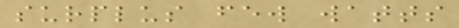surplus few watts
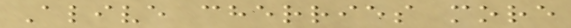Alive cherries more
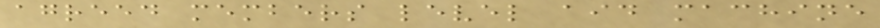agreed members level aid machine
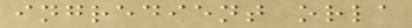ingredient orla
